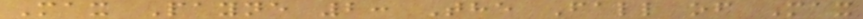Max Payne 2: The Fall of Max
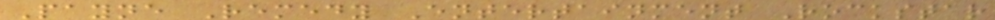Payne Remedy Entertainment Rockstar
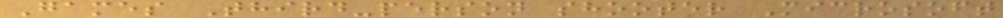Games Third-person shooter Microsoft
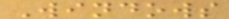Windows
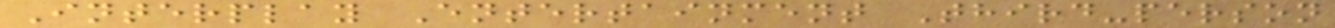Interplay Entertainment Third-person
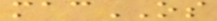macOS
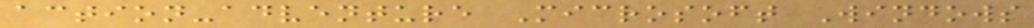action-adventure Microsoft Windows
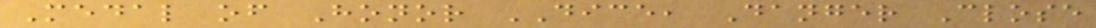Medal of Honor DICE, Danger Close
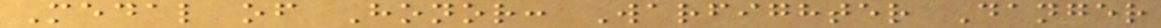Medal of Honor: Warfighter Danger
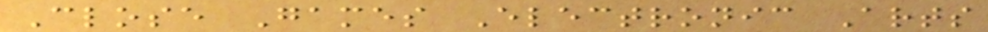Close Games Electronic Arts
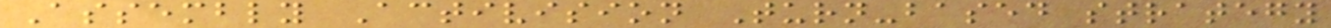Assembly Activision Turn-based strategy
